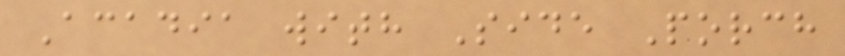Acadia with Side Porch
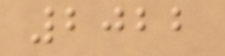2022
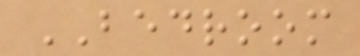BEDROOM
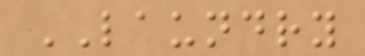LAUNDRY
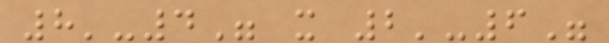8'-4" x 2'-6"
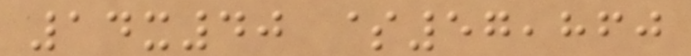14x40 $57,860
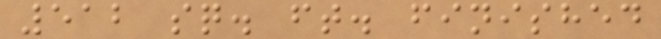512 sq. ft. finished
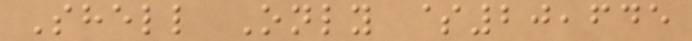Shell Only $20,645
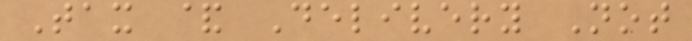Tax & Delivery Not
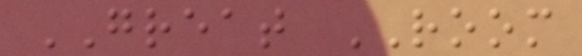GREAT ROOM
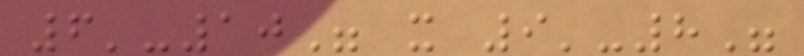6'-10" x 9'-8"
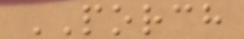PORCH
